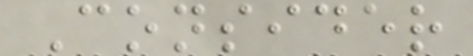Consider
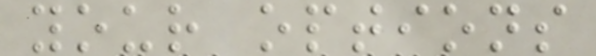your options
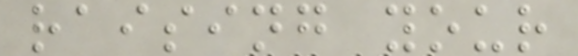raising your
